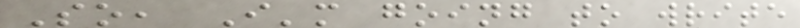So, I'm going to write
